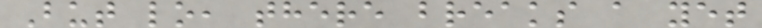But lo, there breaks a yet
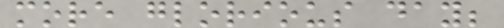more glorious day;
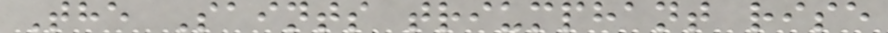The Saints triumphant rise
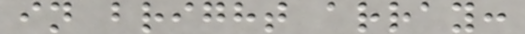in bright array:
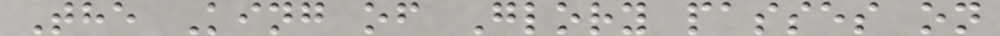The King of Glory passes on
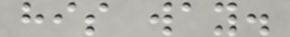his way.
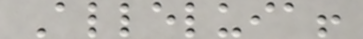Alleluia!
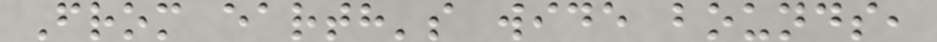From earth's wide bounds,
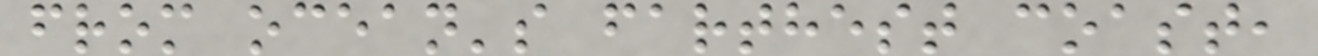from ocean's farthest coast,
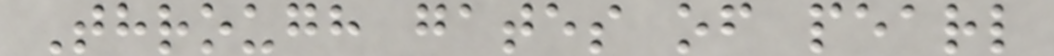Through gates of pearl
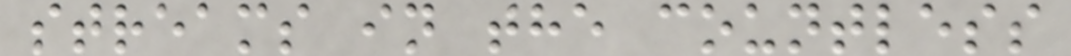streams in the countless
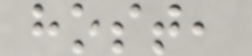host,
